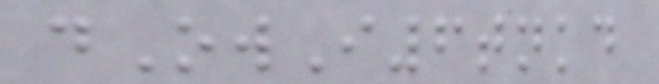dOwI6tnkd
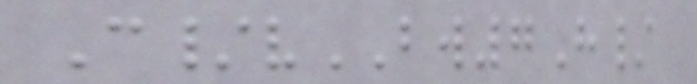C/vBW7H/
